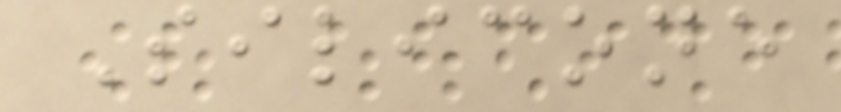Silicone
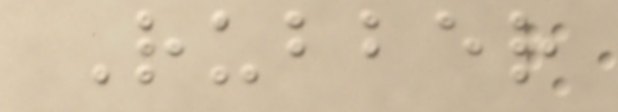Rubber
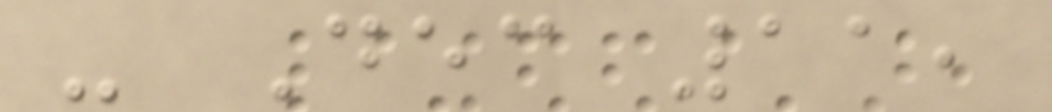- Dec 11,
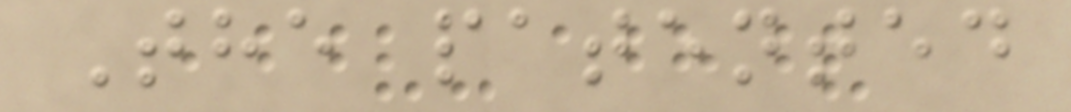The patented
